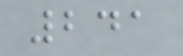241
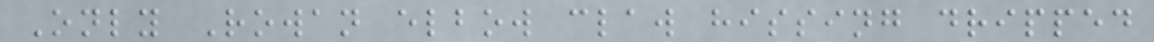Only Rowan elbow claw hissing dripped
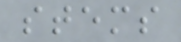stems
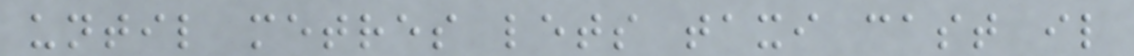until metres lets taxi cast il
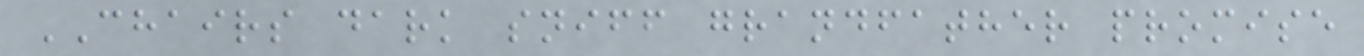CHAIRS dark sniff grandfather promise
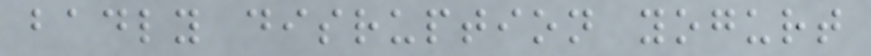badly disruption yogurt
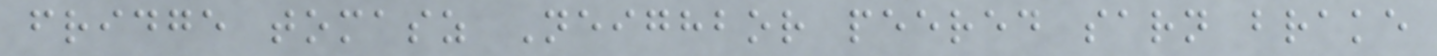fridge tomasz Neighbor peered sarn brake
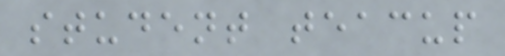student teacup
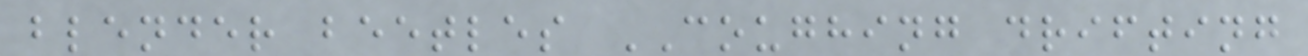blender beetles COUGHING drifting
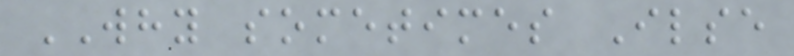WHY sometimes Ilse
